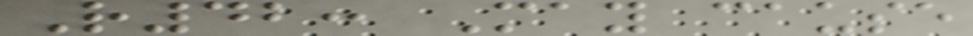R42: May cause
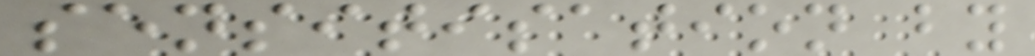sensitisation by
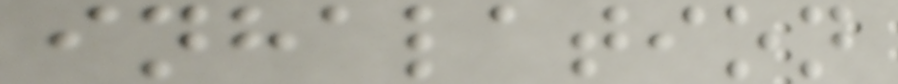inhalation
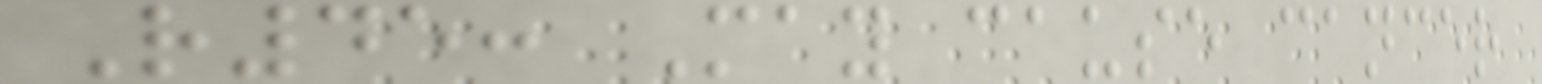R45: May cause cancer
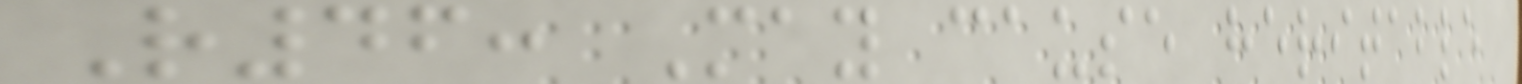R46: May cause heritable
